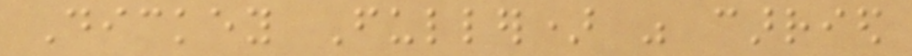Dickey Fuller) was carried
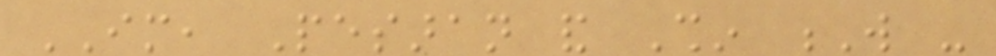IM, Pesaran and Shin W -
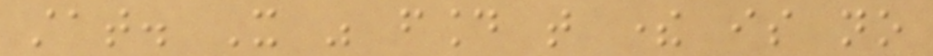stat. It was found that there is no
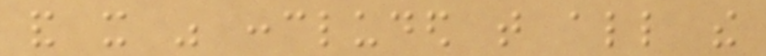and it was concluded that all the
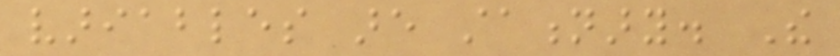variables are stationary. The
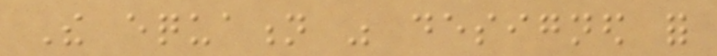The equation was designed for
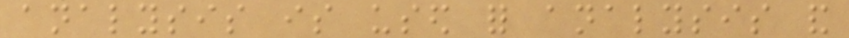analysis is used for analysis and
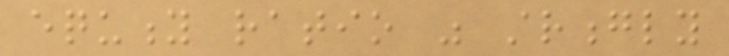equity ratio was strongly
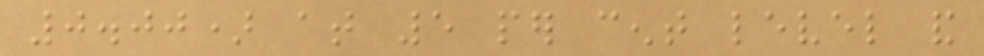0.00) at 5 per cent level and
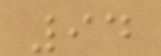94
